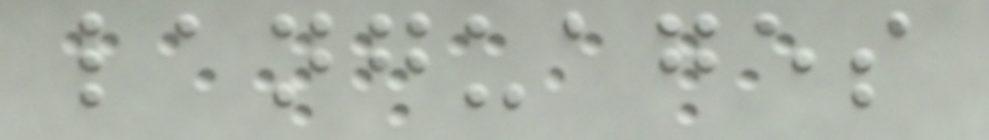languages
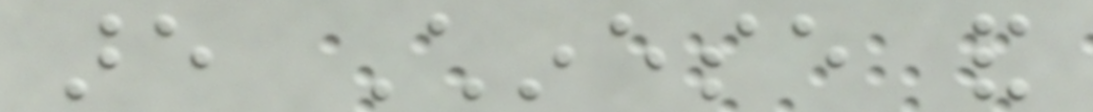are Chinese and
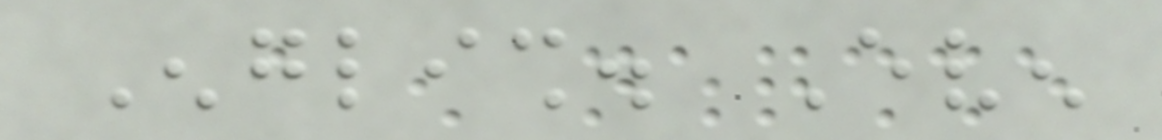English. Even
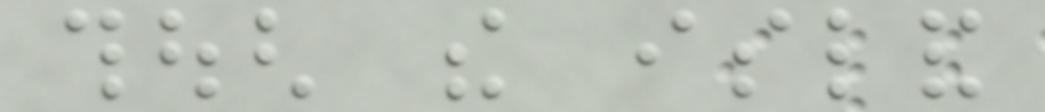though the island
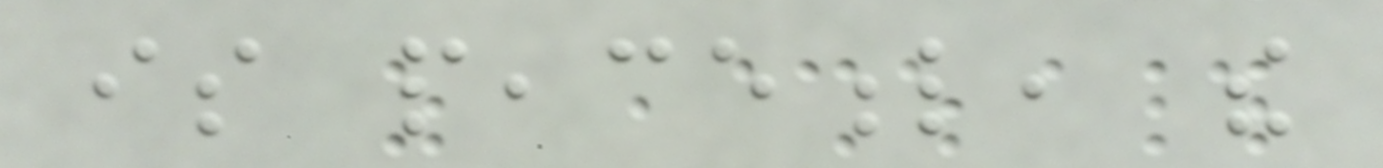is peaceful, the
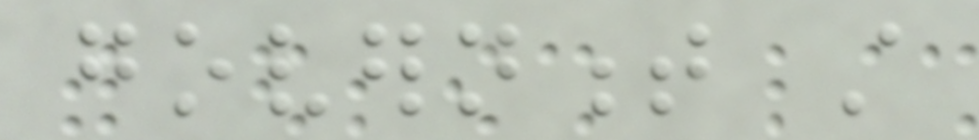government still
